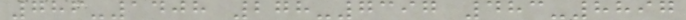786-1408 278-7397 483-8897
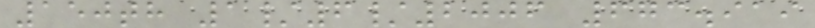150th 1/6/2006 673.919
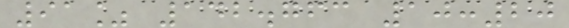91% 142.763 10:20
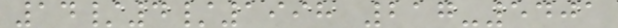14/4/1998 217-5401
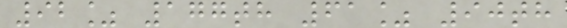92% 177th 61% 90th
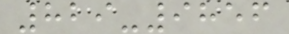829-9856
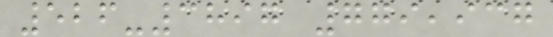526-3897 779,937
